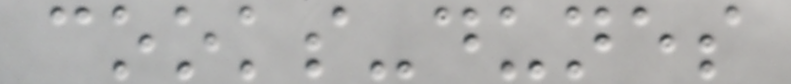cooks-dunes
